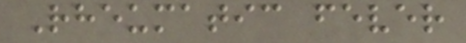Rheumatic fever
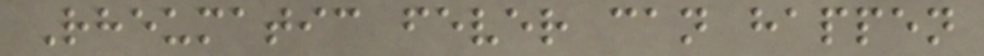Rheumatic fever can happen
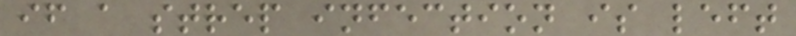if a strep infection is left
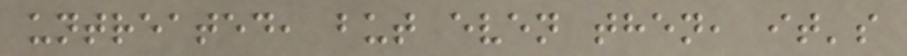untreated, but even then, it's
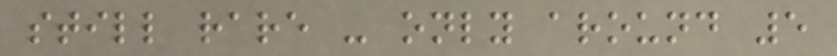still rare - only around 5
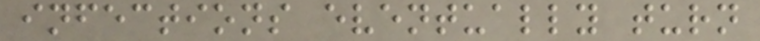infections eventually turn
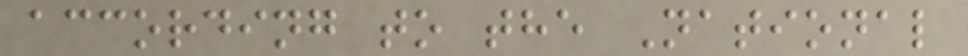according to the National
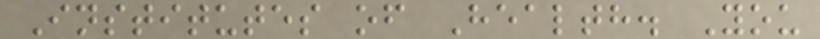Institutes of Health. You
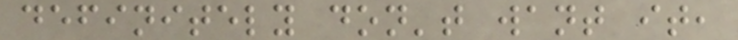definitely don't want it,
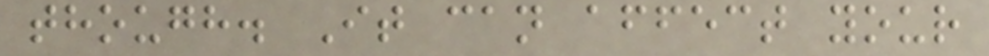though. It can affect your
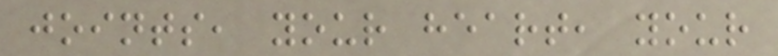joints, your heart, your
